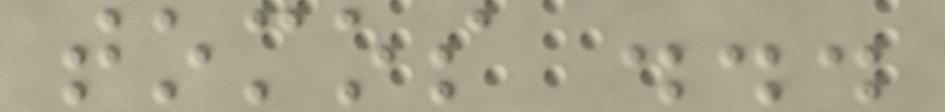tomos ...
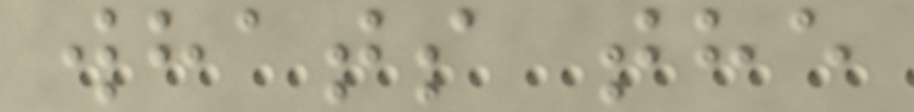whats the
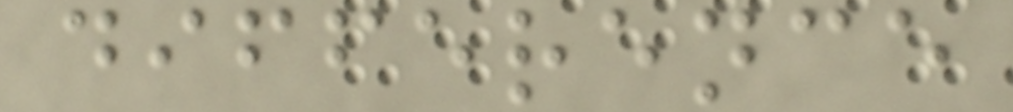difference
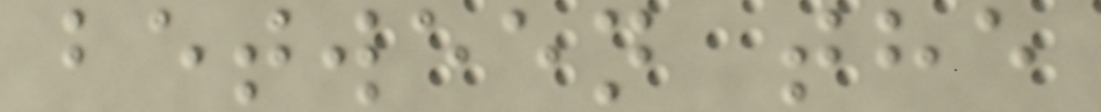between the
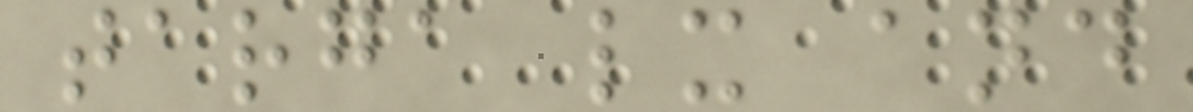targa lx and
